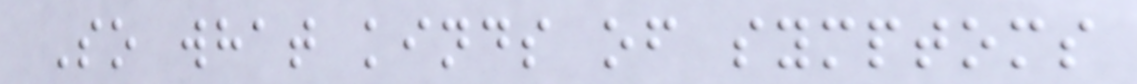So what kinds of symptoms
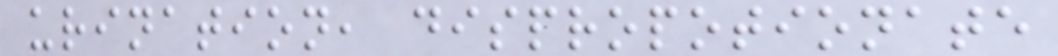urination, dispropotionate
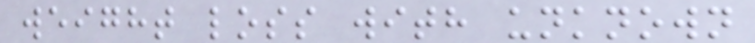weight loss with unknown
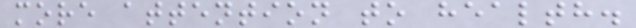more attention to health.
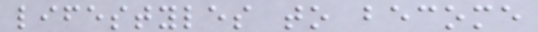lifestyles to become
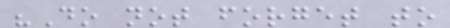"Do not forget to
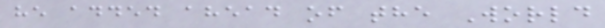he added ahead of the World
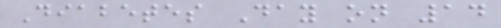Diabetes Day on 14
